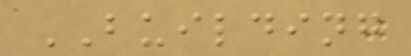BUILDING
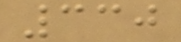330
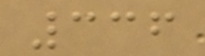336
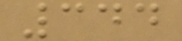344
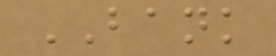BANK
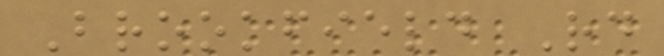Brookfield Rd
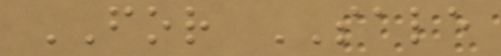FOR SALE
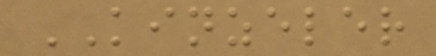KINZELER
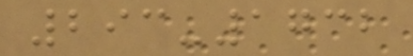293-1732
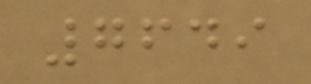7649
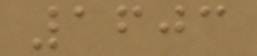1603
